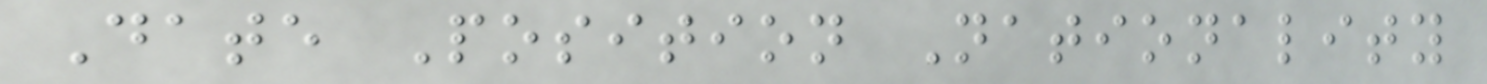Date Position Nationality
